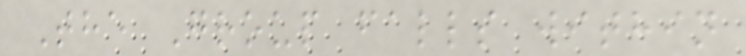The Group falls within
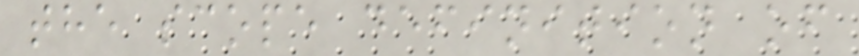the scope definition of
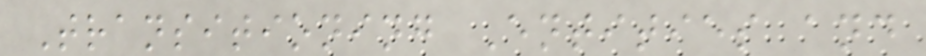Transitioning Entities and
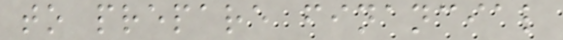to prepare financial
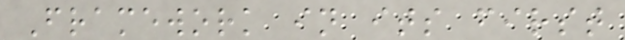Framework in its first
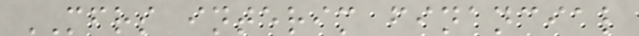MFRS interim financial
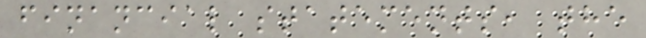financial statements, the
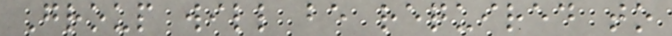Group will be required to
